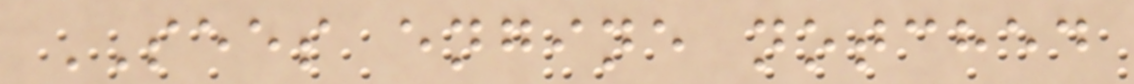SEES engine notched
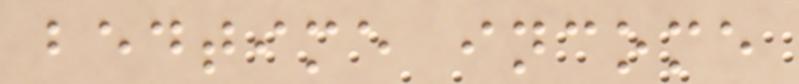bedtime income
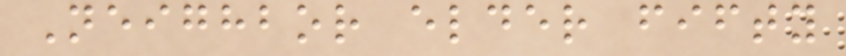Neighbor elder fifty
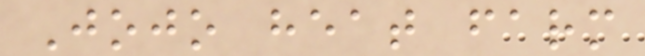Jojo heat farm
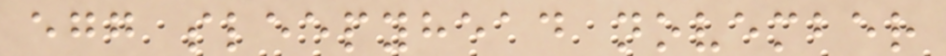egg sleepyhead november
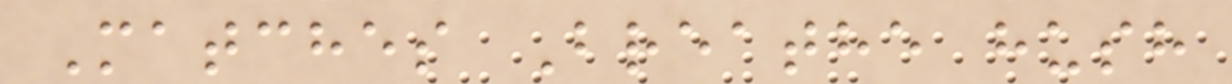Matches Breathe hush
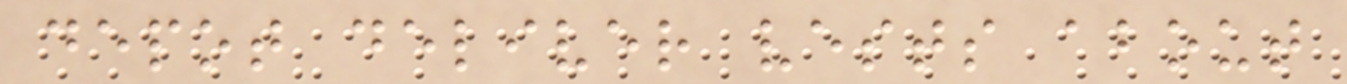depot deliver vests about
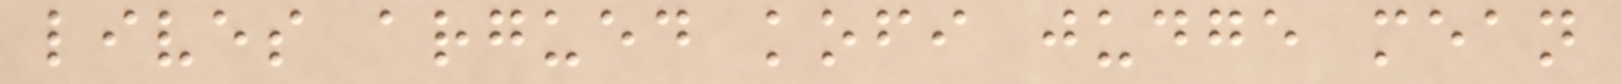lives argued kofi judge mean
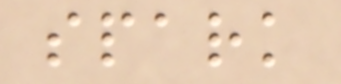spark
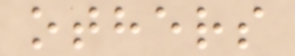others
